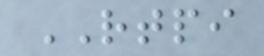RTPI
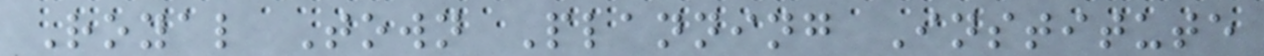Royal Town Planning Institute
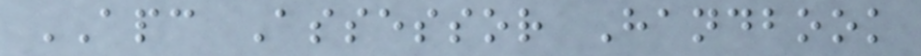APC Assessor Handbook
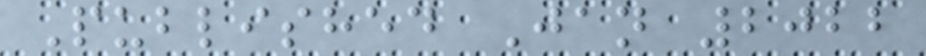Published Jan 2022
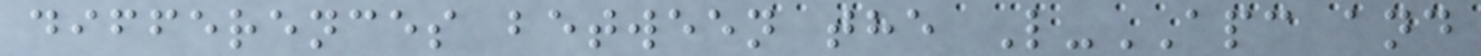differences between the L-APC and
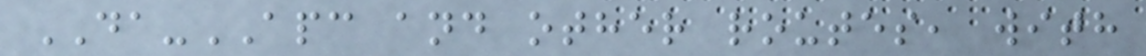DA-APC and other routes, with
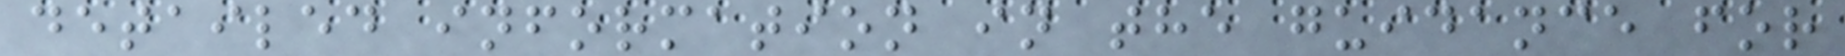detailed information in the guidance for
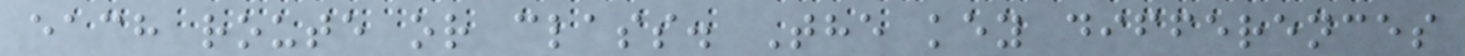each route or class. The key differences
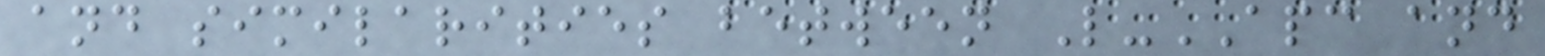and similarities between L-APC and
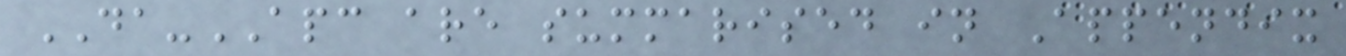DA-APC are summarised in Appendix
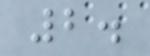2.
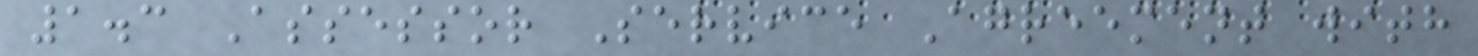1.3 Assessor Service Agreement with
